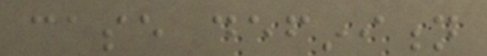case definition
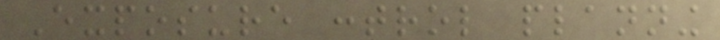Exposure control planning
